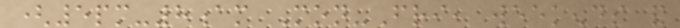(5pm-8am Mon-Fri, weekends and
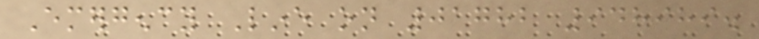Emergency Line on 01782 948989.
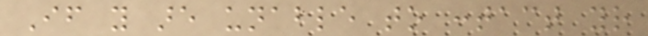If you are unable to contact your
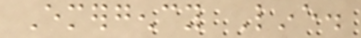Emergency Line.
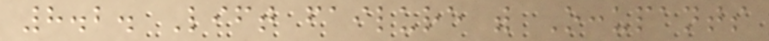8.2. Lift failure with Occupants
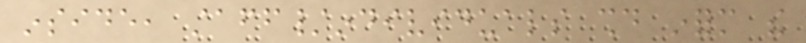inside, staff/individuals should inform the
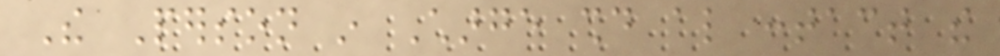The Person in Charge should also contact the
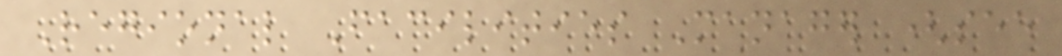Regional Facilities Manager (see
